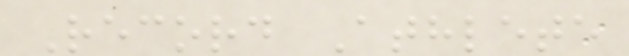Record Athlete
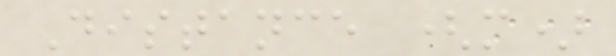Distance (m)
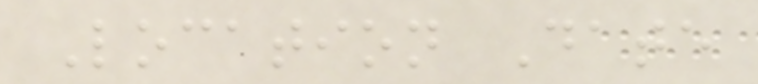Location Date
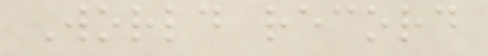World record
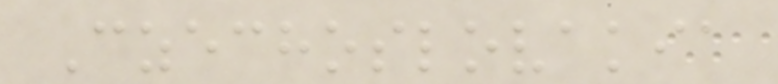Czechoslovakia
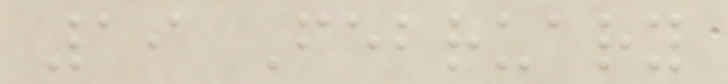19 February
